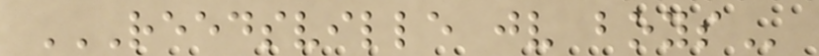REEDSVILLE JV BOYS
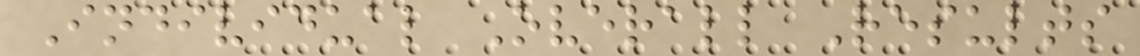Individual Overall Results
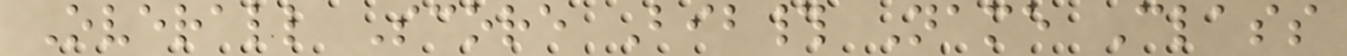Overall Score Bib# Name Class
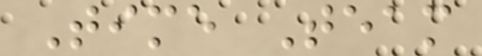Time Team
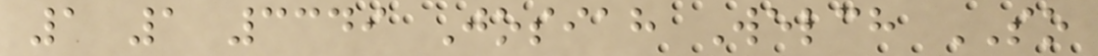1 1 3349 Josiah Welch SO
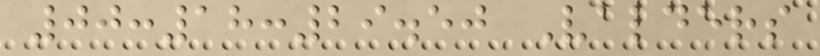00:18:29.50 Valders
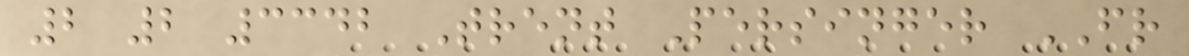2 2 3342 Trent Persinger FR
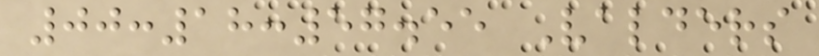00:18:57.55 Valders
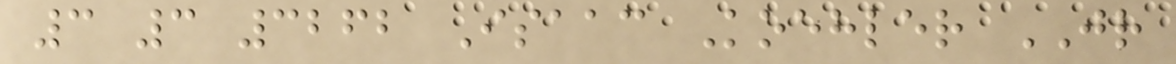3 3 3262 Isaac Koehler JR
